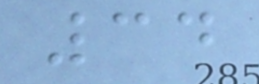34
